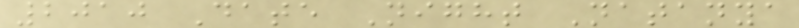2010 Date Night Natanya
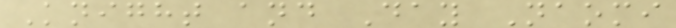Knight and Day Naomi
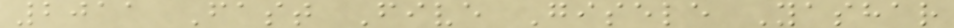2011 Fast Five Gisele Yashar
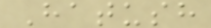Hatush
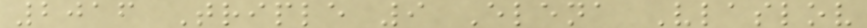2016 Triple 9 Elena Vlaslov
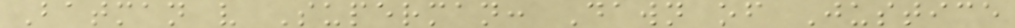Batman v Superman: Dawn of Justice
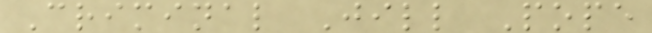Criminal Jill Pope
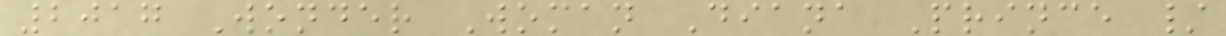2017 Wonder Woman Diana Prince /
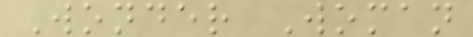Wonder Woman
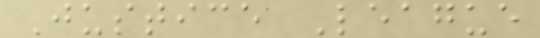Justice League
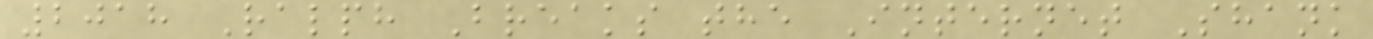2018 Ralph Breaks the Internet Shank
